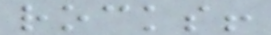rocks!
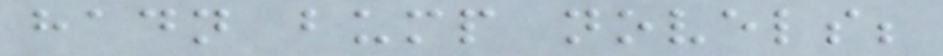hadn bump novels;
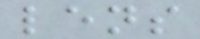lens
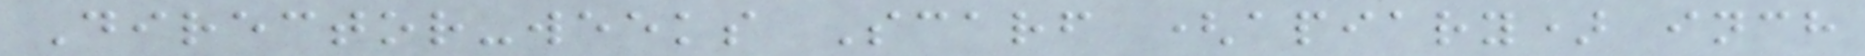Director-weeks Scarf (apiary) inch
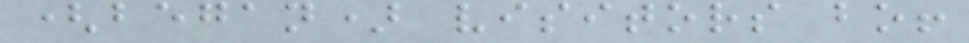(began) visitors bo!
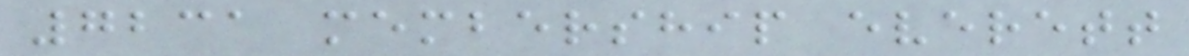7231 membership everett
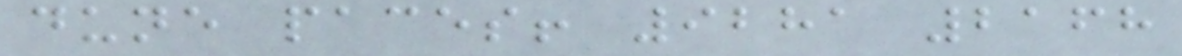dune paces! 9281 2168
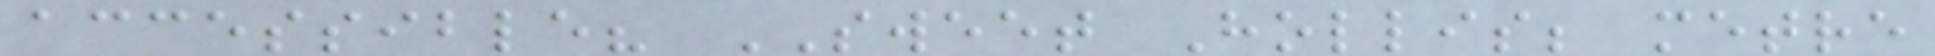accessible? SWEET Hollis; metre
